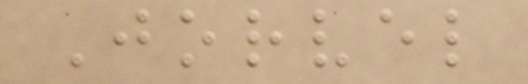Jorvel
